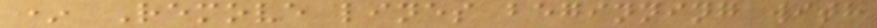* Remove lines beginning with
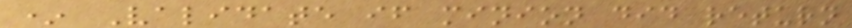* Validate if minion did return
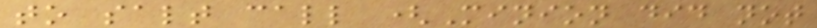to salt call (Minion did not
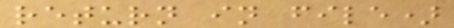return in file)
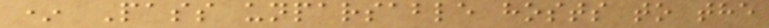* Pass unparsable hosts to the
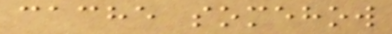cache somehow
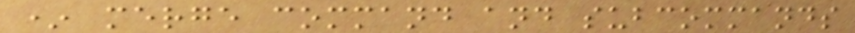* merge command and subcommands
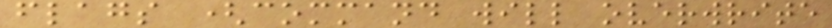flags (command will overwrite
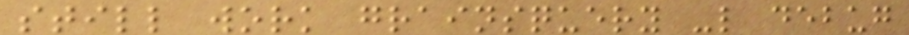still work grainsquery -l debug
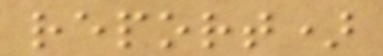report)
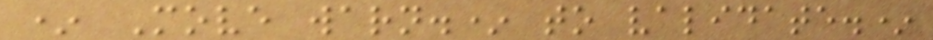* Move warn.* to validate.*
